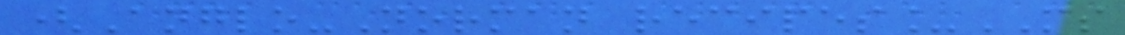(Anglo-Norman recipes_MS
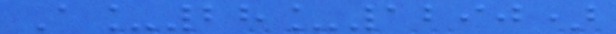A_28_1290)
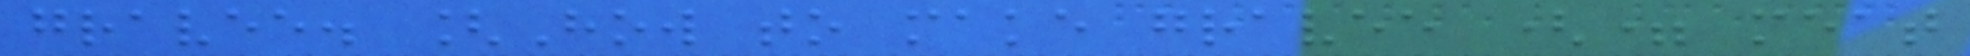gravee. [How to make gravee (= meat
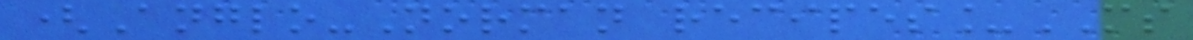(Anglo-Norman recipes_MS
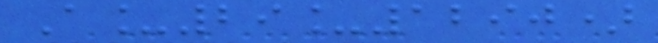A_29_1290)
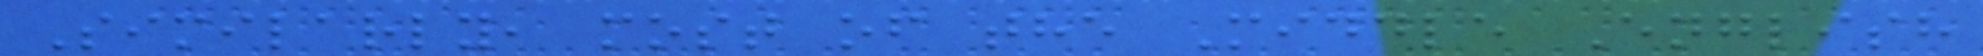Similarly, most of the Middle English
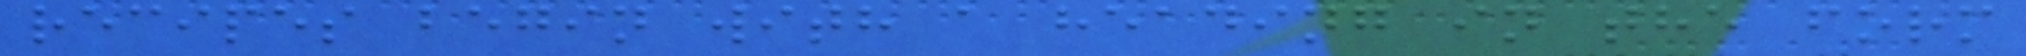recipes begin with a heading in the form
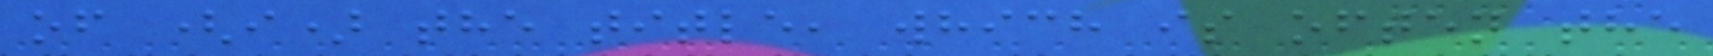of (i) the title, which is often the
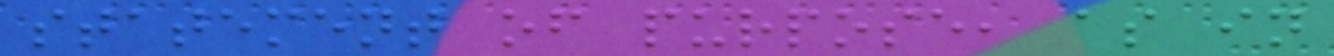statement of purpose, as in
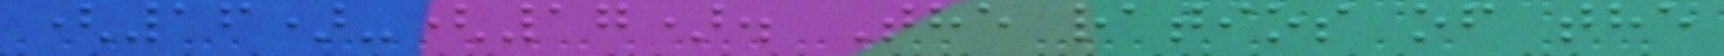(16)-(17). The ratios of the
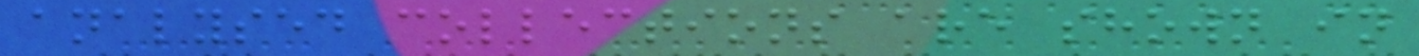analysed collections are shown in
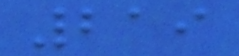219
